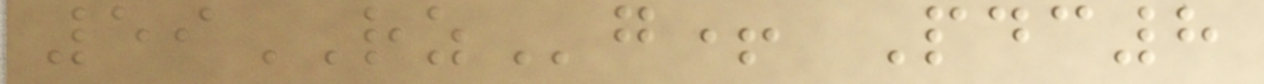59RZg+ Pdc8
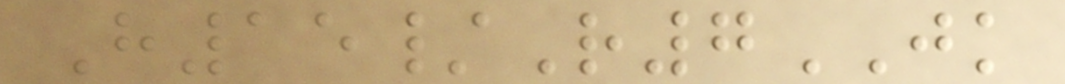H15/R7JK
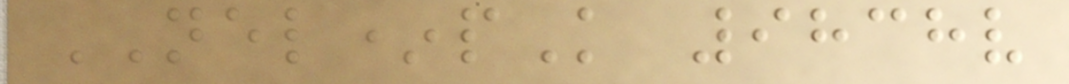NEL*pK 9838v
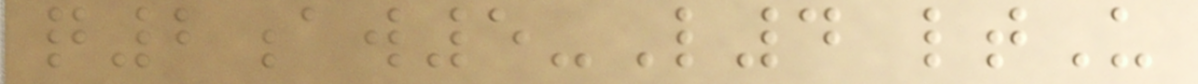q2aw5-L4 ltU
